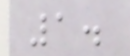1.
